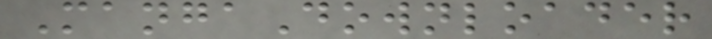MangaDownloader
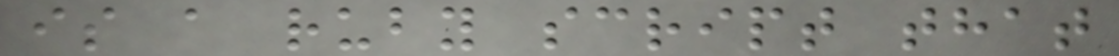is a ruby script that
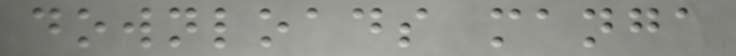downloads manga
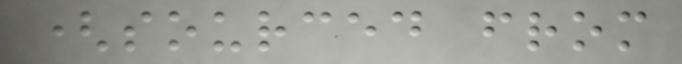(sourced from
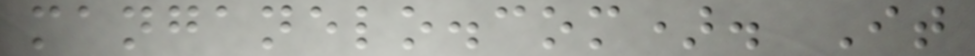manganelo.com). It
